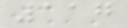117
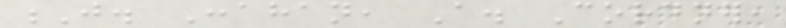J. Conahan, A. Cordner,
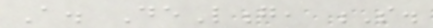A. DeLong, S.
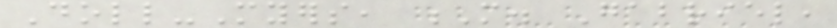Doll-Myers, M. Gabriel,
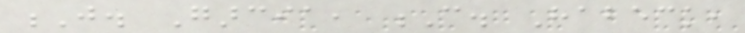J. Garcia, C. Habeck,
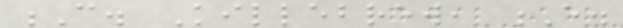C. Killebrew, E.
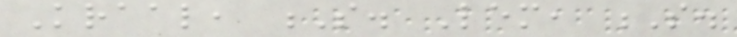Kraal, S. Lem, S.
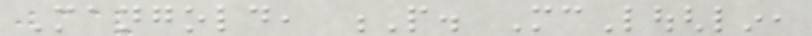Mangold, P. McLoughlin,
